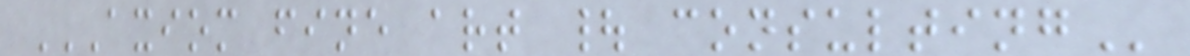AXIOM FINE ART | CONSULTING
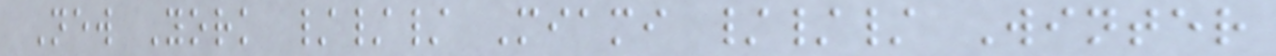New York /// Miami /// Winter
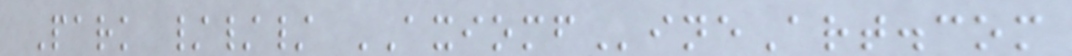Park /// AXIOMFineArt.com
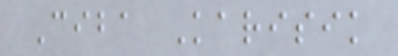Ciba Karisik
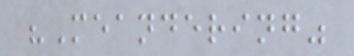"Meandering"
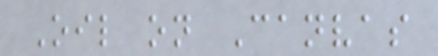Oil on Canvas
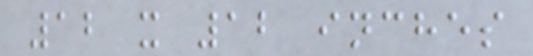12 x 12 inches
